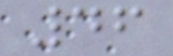46
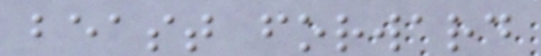beast forward
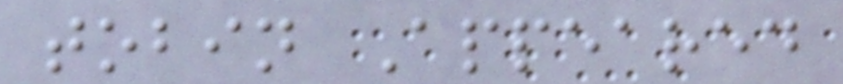tobin Appeared
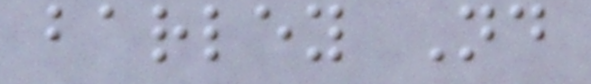barley Nd
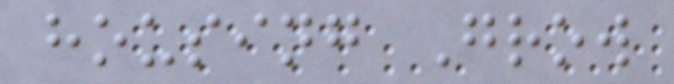housing Grow
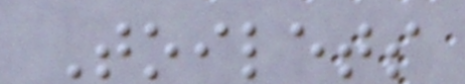Toilets
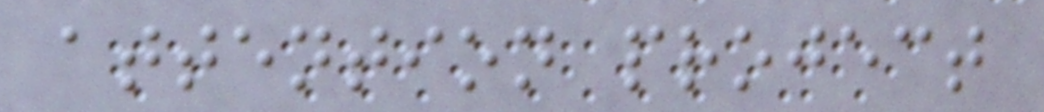attention project
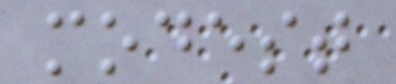modest
